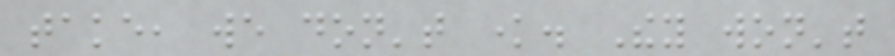take, we don't know. They won't
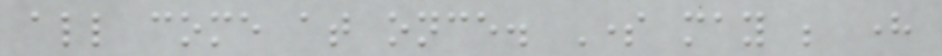all come at once. Some may be here
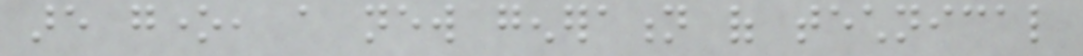are gone, a new generation of technical
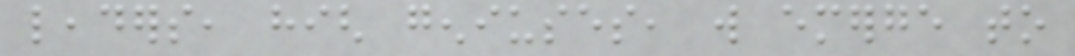leaders, high geniuses, will emerge to
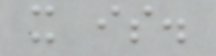it is.
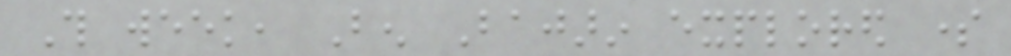This week, Ben Bajarin explored some
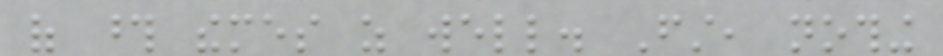of those themes as well. First, nothing
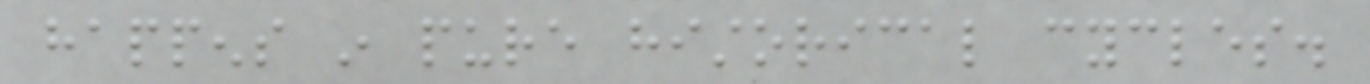happens in pure historical cycles.
